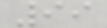99
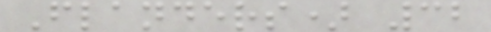Flanders) 32
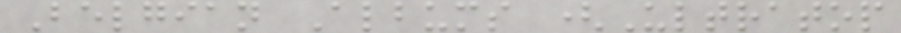Belgian Albums (Ultratop
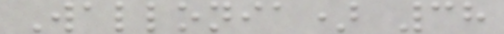Wallonia) 38
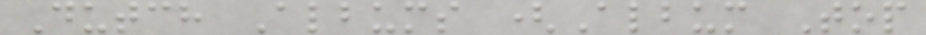Dutch Albums (Album Top
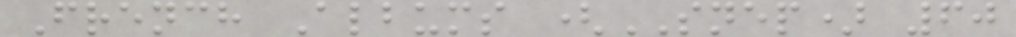French Albums (SNEP) 60
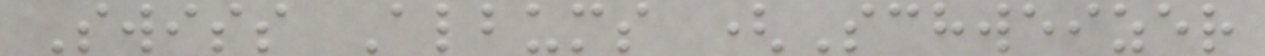Swiss Albums (Schweizer
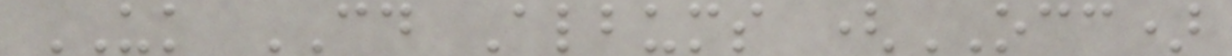UK CD Albums (OCC)
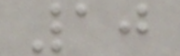10
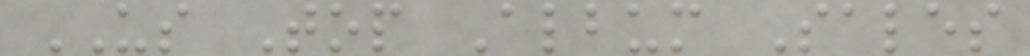US Top Album Sales
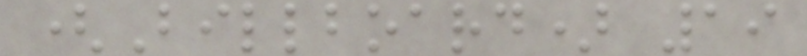(Billboard) 19
